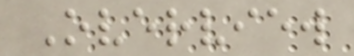Overview
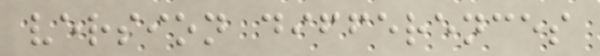version differences
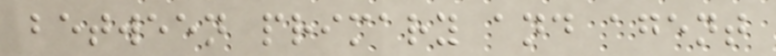between primary and agent
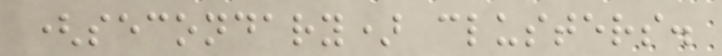(secondary) clusters.
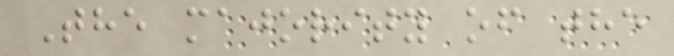The majority of the
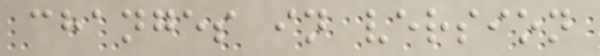changes in version
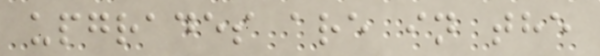upgrades are in the
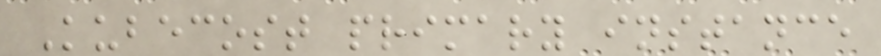Kubecost primary instance
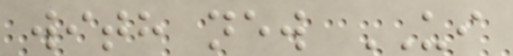with new UI
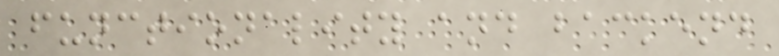functionality and backend
